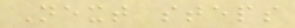Next steps
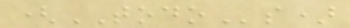(TODOs)
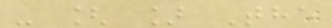- [ ] The
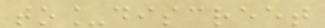to_discreet
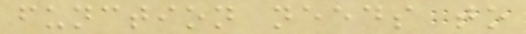function needs to
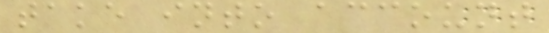take into account
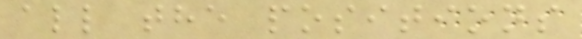all the positions
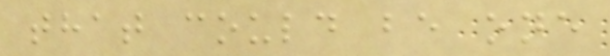that could be one
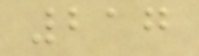217
